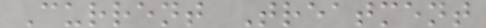Current Treatment
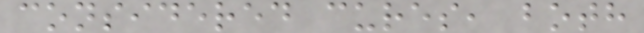considered cures, both
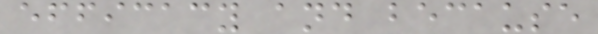efficacy and because
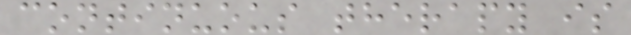continuous therapy is
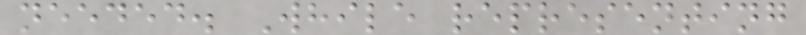needed. While representing
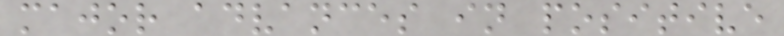major advances in positive
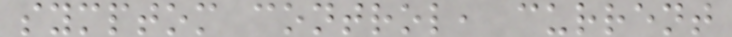symptom control, current
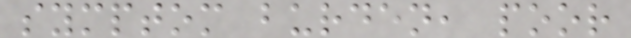symptom burden, poor
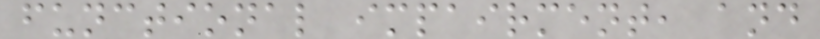functional impairment, and
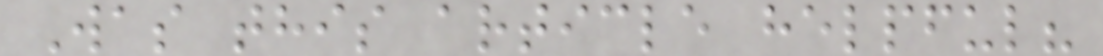Was this article helpful?
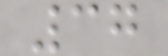37
